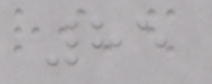85
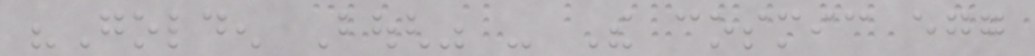"Golden Bough" - The cosmic egg
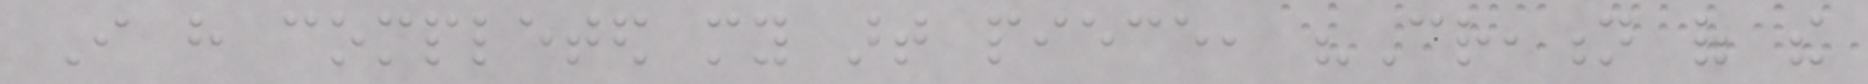I have completed my art piece, "Creation of the
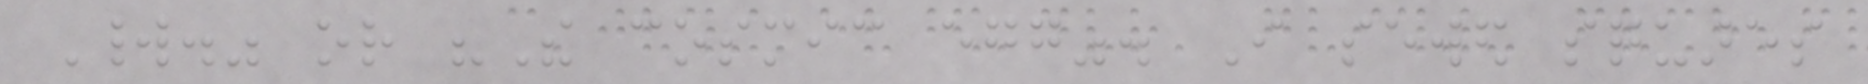World." or "The cosmic egg". I sewed squares
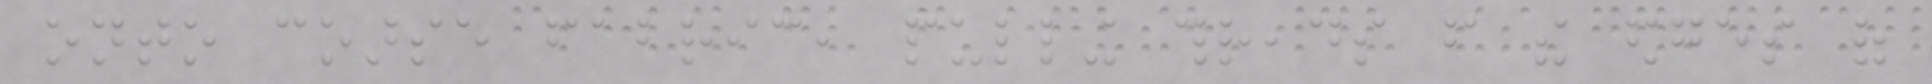onto coarse fabric, pulling threads from the edges of
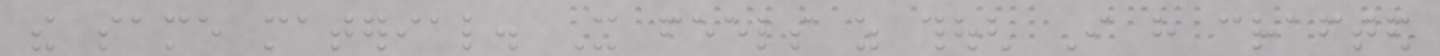the same material. It feels as though I have crafted
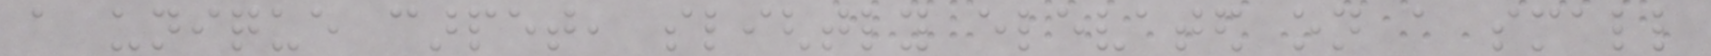a unique carpet, slightly elevated on a small
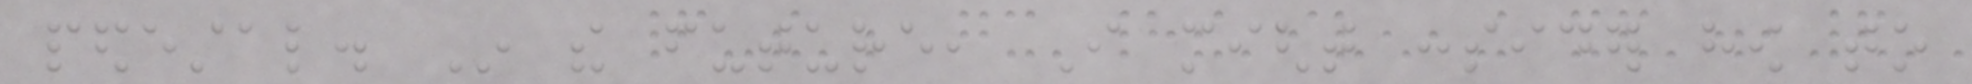pedestal. In the future, I might consider how to
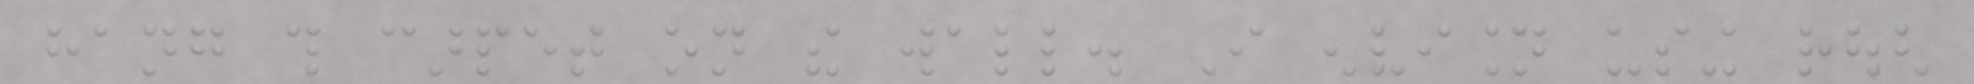hang this carpet on the wall. I envision using rough
